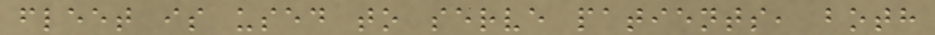fleet is used to serve patients, both
